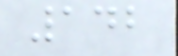142
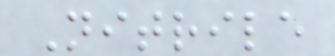Nitrile
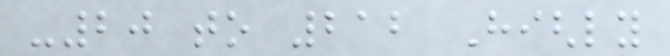-20 to 212 Highly
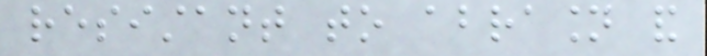resistant to abrasion and
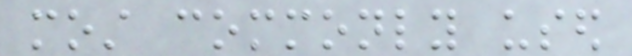most commonly used
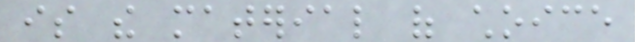is the material of choice
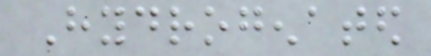Hydrogenated
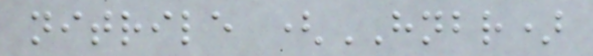nitrile (HNBR)
